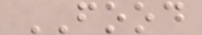FOOD
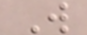W
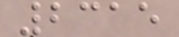2315
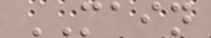MAIN
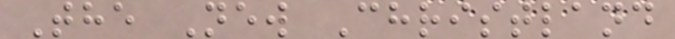The New Christland
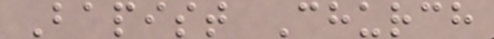Bapist Church
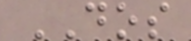DOS
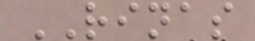RINAS
